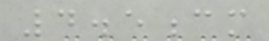4.5cm
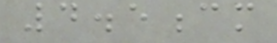4.5cm
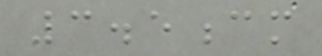3.5cm
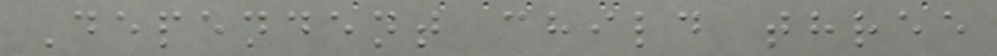Dependent child three
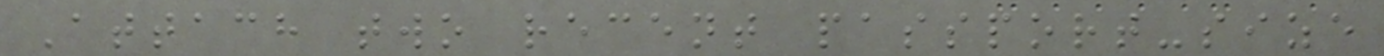Attach two recent passport-size
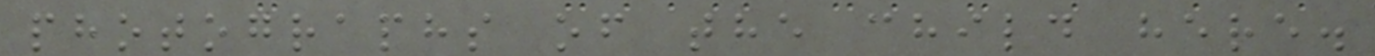photographs of the child here.
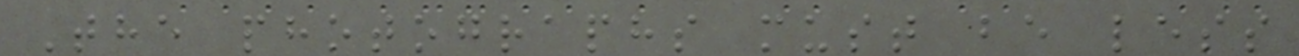The photographs must be less
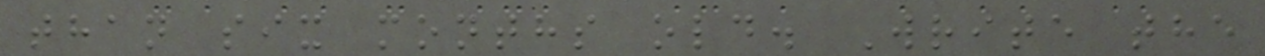than six months old. Write the
